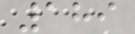189
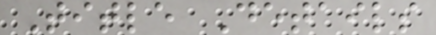Title Details
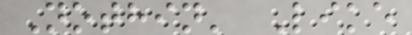Nothin' Like
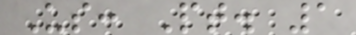Us: Pt. 1
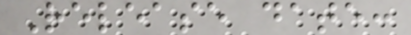Release date:
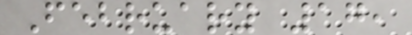February 17,
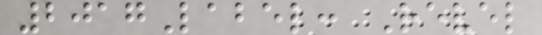2017Label: Revel
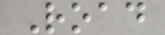Road
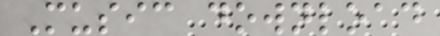Music download
